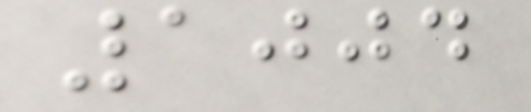1004
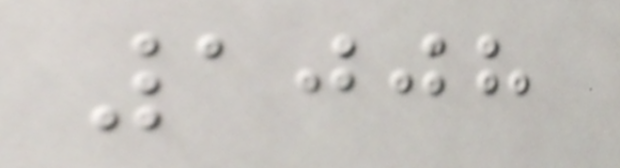1008
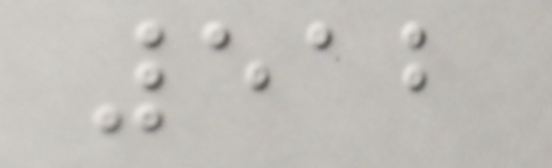512
